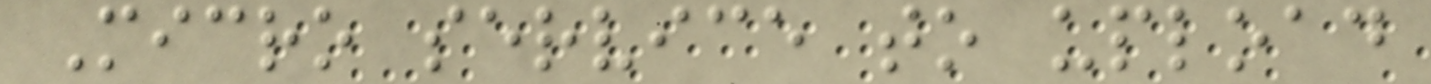Micro service to upload
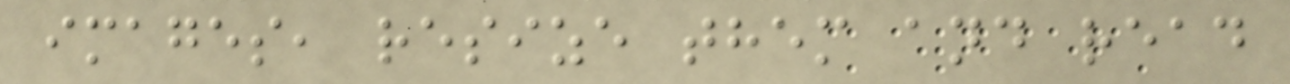images, resize them and read
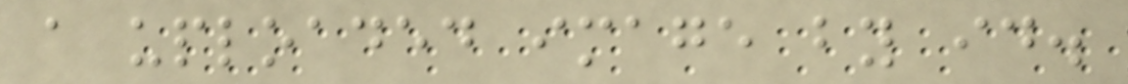a uploaded image by id.
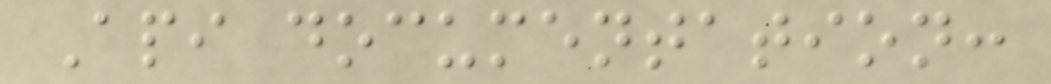Api documentation:
